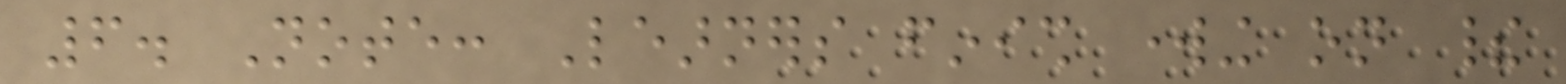6. Note: Learners finish working on their
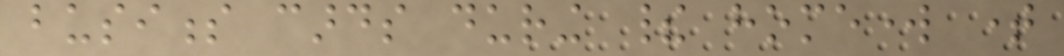business cards during their homework time
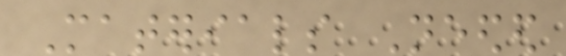Materials Needed
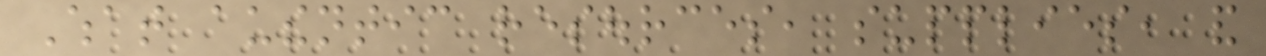What authentic resources, supplies, and
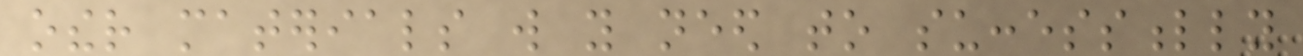other materials will you need to successfully
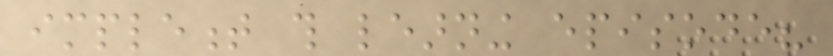implement this learning episode?
